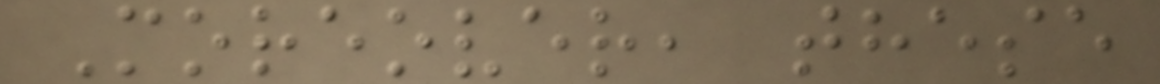Moreover, these
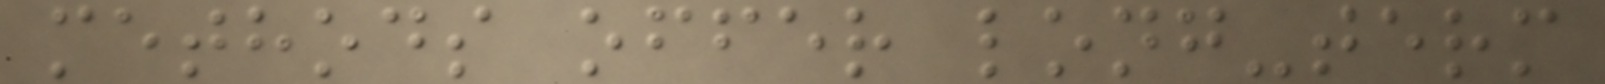methods offer long-term
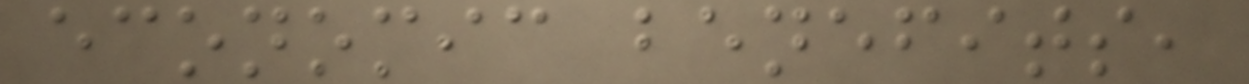economic benefits,
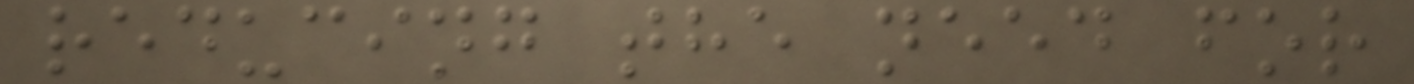reducing the need for
